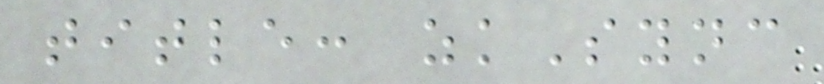title: zkSync
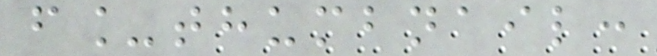f_thumbnail:
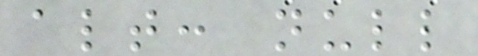alt: null
